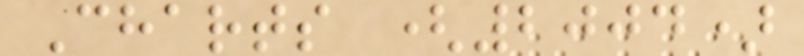Charts (2004)
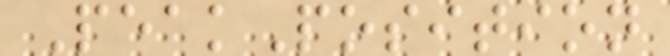PeakPosition
